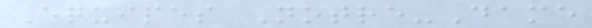Equipes Notre-Dame
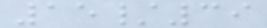15/39
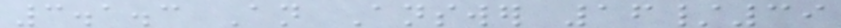3.1.3 An Answer 16/39
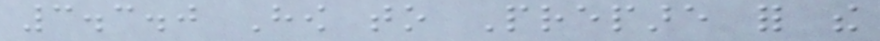3.3.0 How to Prepare for the
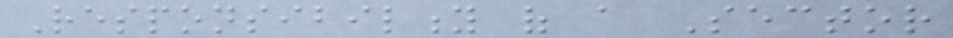Responsibility of a Sector
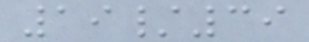19/39
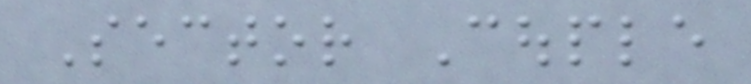Sector Couple
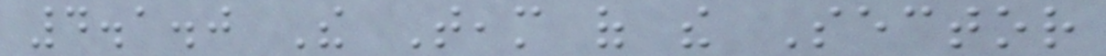4.1.0 The Team of the Sector
